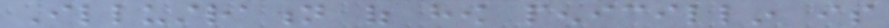Illustration of how penicillin is
